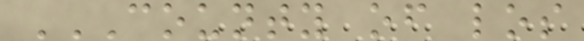COUNTY OF LOS
